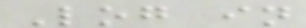Log in
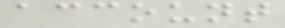account
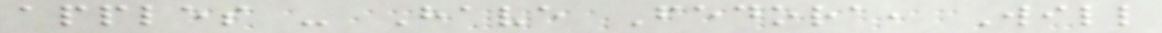apples - Have Fedora, Will
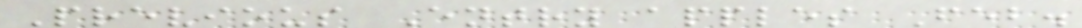Previous Entry apples Feb.
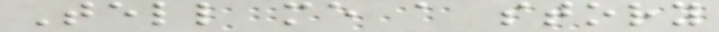Tell me a story
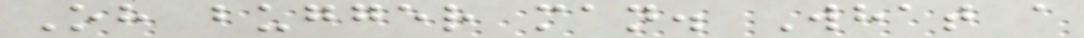Oh bugger man. What a
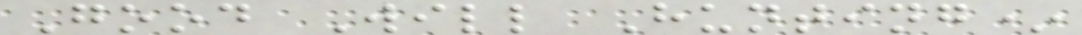Good Will Hunting*
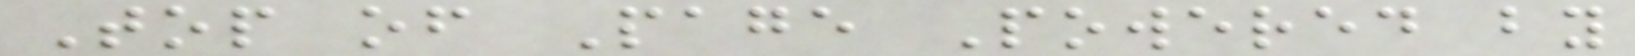Top of Page Powered by
